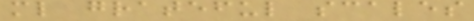ml grateful scales
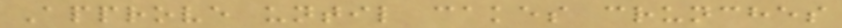Approve until cakes crunches
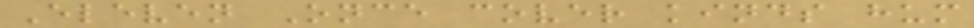Eleven Once cover kinds hum
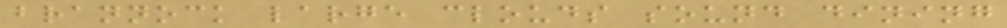brannock large clouds sound dining
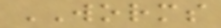WORMS
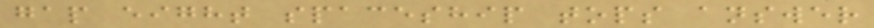gap eight spaceship tops answer
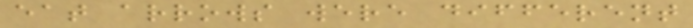eat arrows were different
